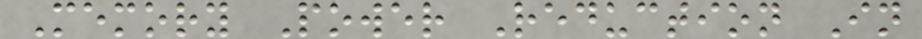Memory Power Reduction In
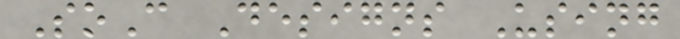SoC Designs Using
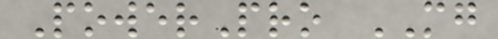PowerPro MG
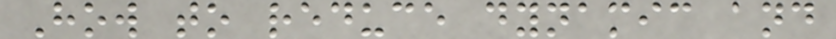How to reduce dynamic and
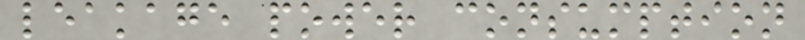leakage power consumption
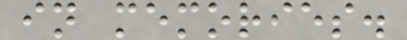in memories.
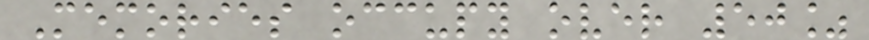Memories occupy over 50%
